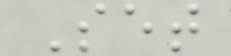Set
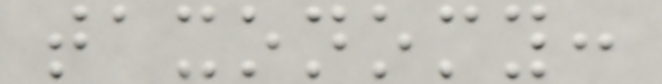taxonomy:
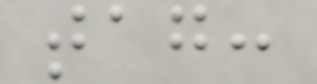tag:
